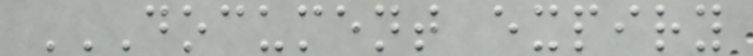DOCUMENT EXPIRY
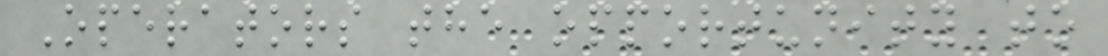Operators the opportunity to
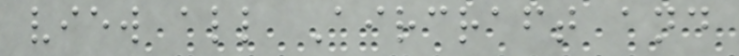view all Aircraft and
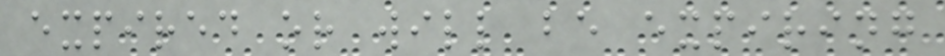expired or will be expiring
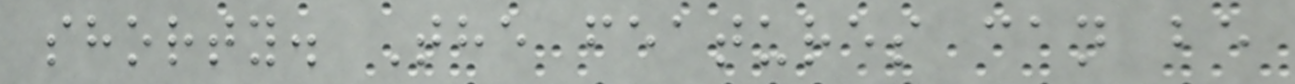shorty. The features can be
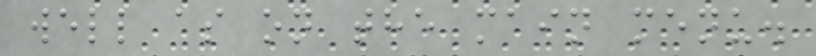well as on the main menu.
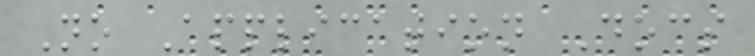No Application Docs
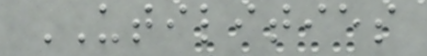UTILITIES
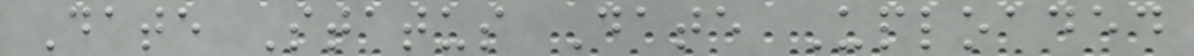Date Status Date Uploaded
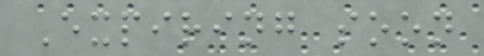Expiring soon
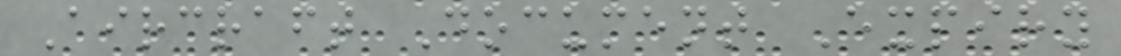Aircraft Document Expiry
